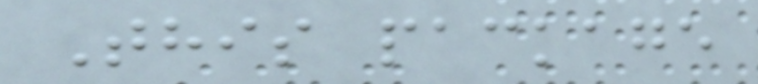This package
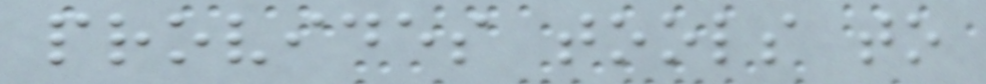provides tools to
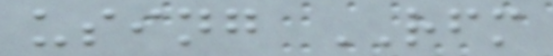using RFM
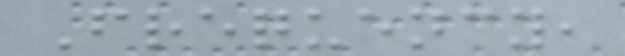Frequency,
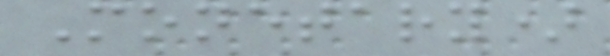Monetary)
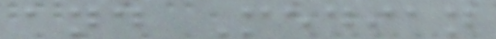and Median
